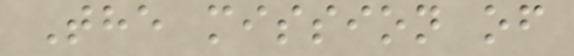The mission of
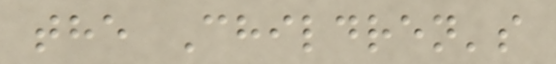the Children's
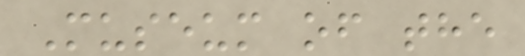Museum of the
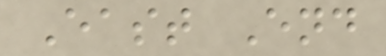East End
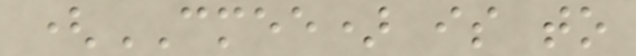(CMEE) is to
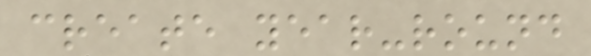create year-round
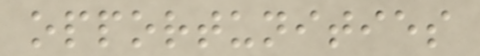opportunities
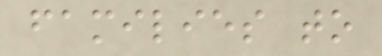families to
